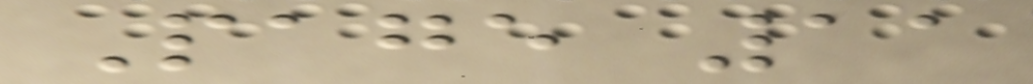Page 11
